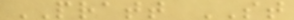PRATT ST
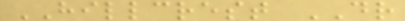HILLCREST DR
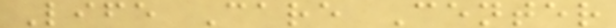Life Care Center
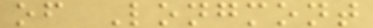of Longmont
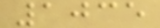1035
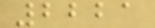2221
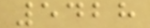5428
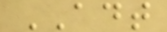ADT
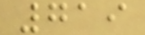719
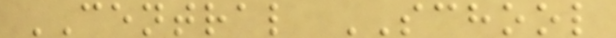CENTRAL SCHOOL
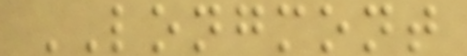LONGMONT
